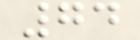74
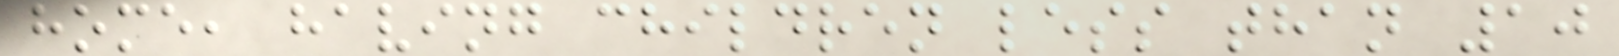home, having children less than 10
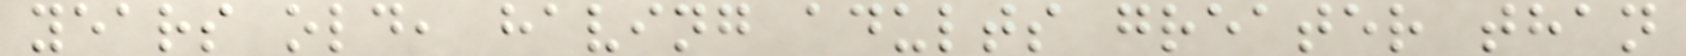years old, having adults greater than
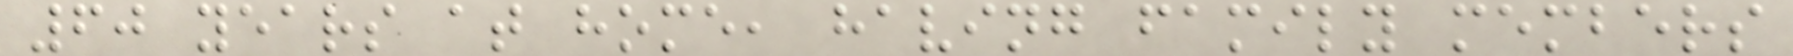60 years at home, having family members
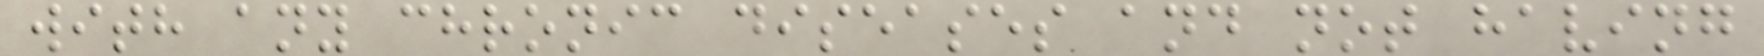with any chronic diseases and not having
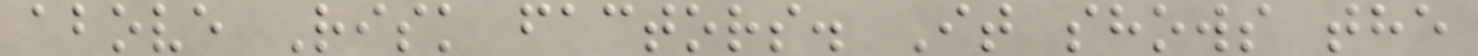above Risk factors. It shows the
